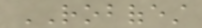ROBOFEST
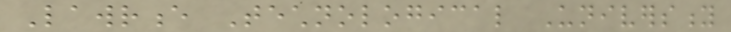Lawrence Technological University
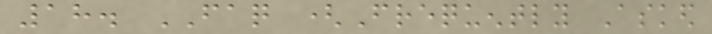18. FAQ (Frequently Asked
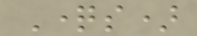Questions)
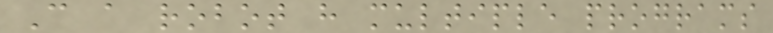Can a robot have multiple programs
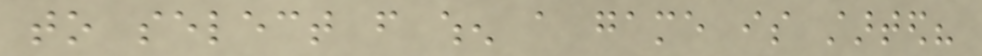to select from when a game is started?
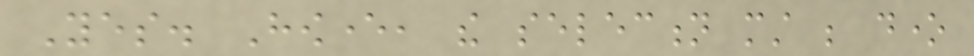Yes. However, the selection must be done
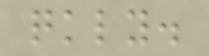quickly.
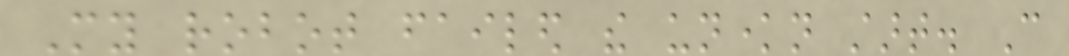My robot failed the unknown start. Can
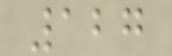127
